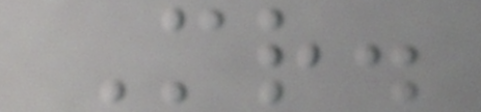Mr.
